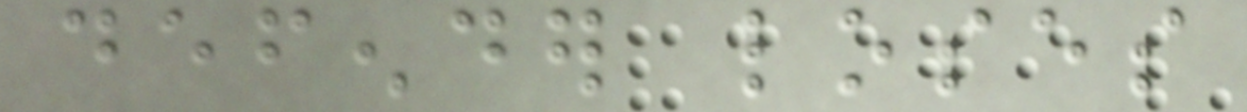defender loses
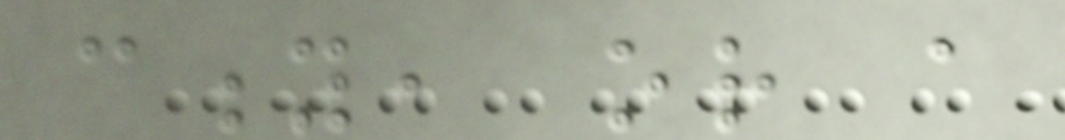city, or a
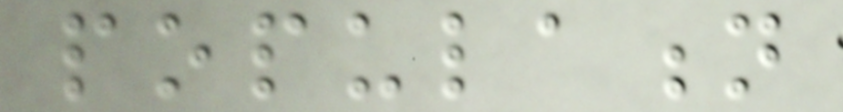population
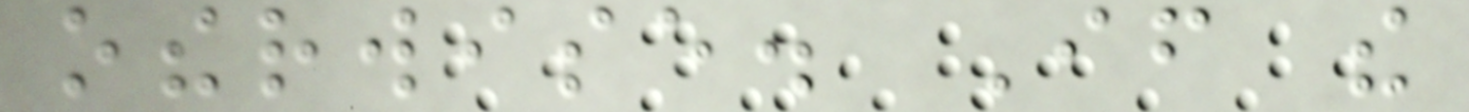otherwise. If the
